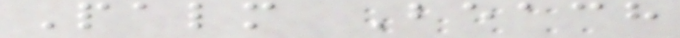Palm Beach
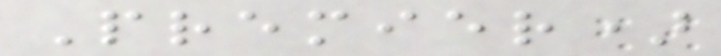Premier)
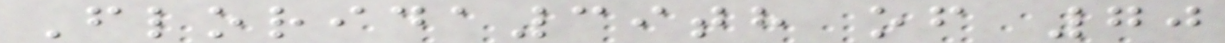Florida39th of 70
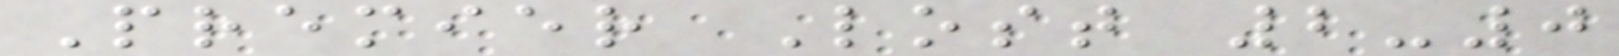Premier Lost 2-0
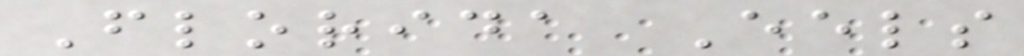Florida Eels
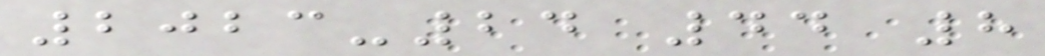2023-24 44 8
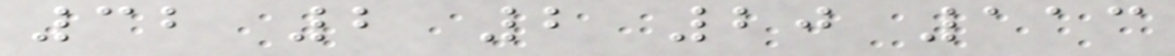32 2 2 20 113
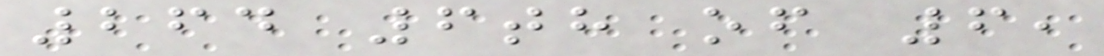264 6th of 6,
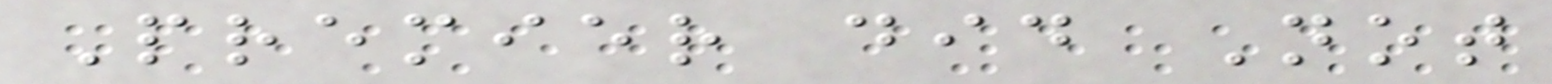Premier did Not
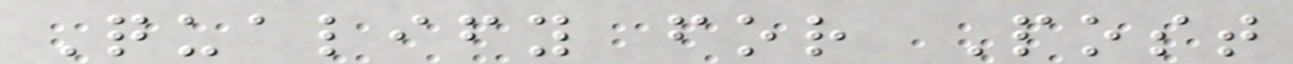Qualify for Post
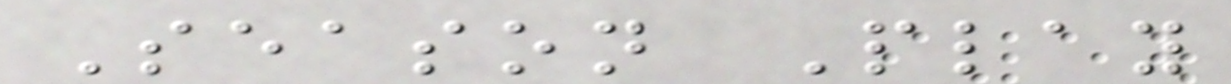Season Play
